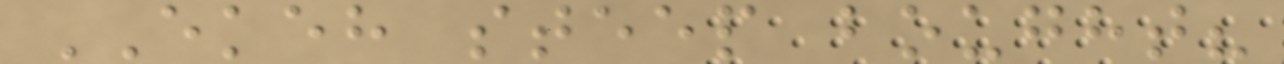EKEH steep bought?
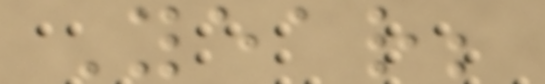Year;
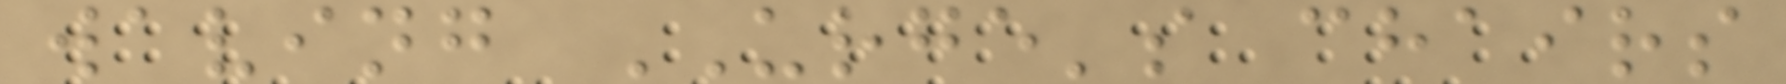waving URGE's chairs
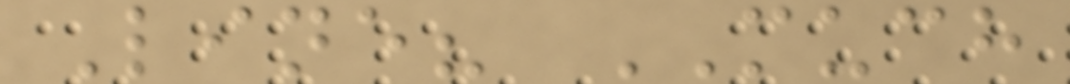Line? MUCH
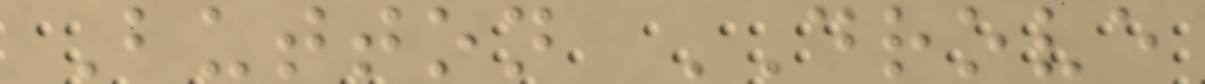Button DROVE
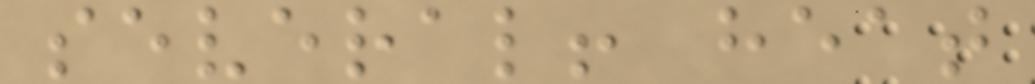several! heat
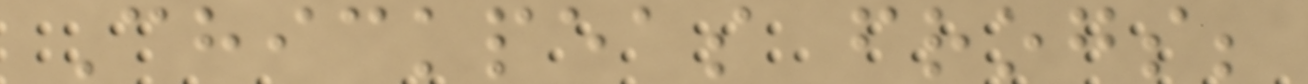Chickpeas frogs;
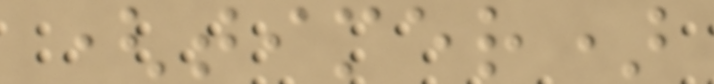(timer)
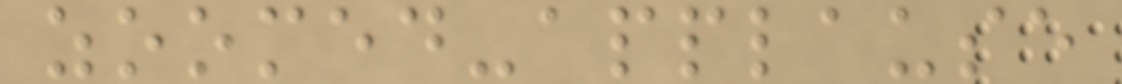zoomed-applause
